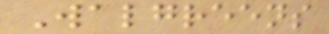Walgreens
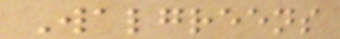Walgreens
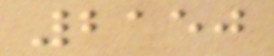2150
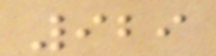929
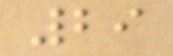29
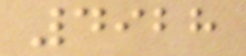4928
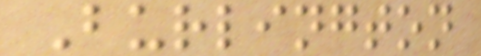Burlington
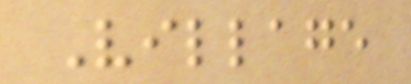Village
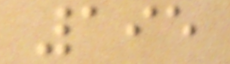195
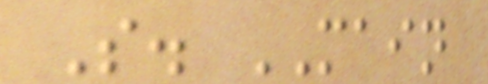S. MAIN
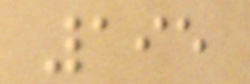195
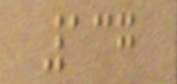137
